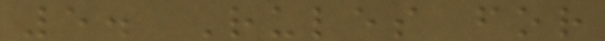5. Rules for
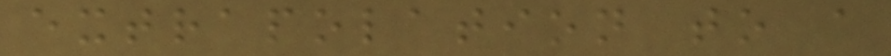extrapolation to a
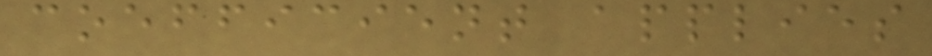coefficient applies
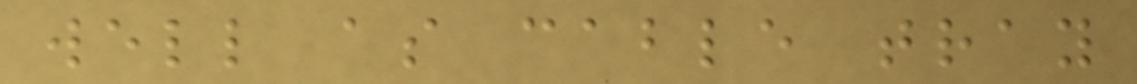well as cable tray
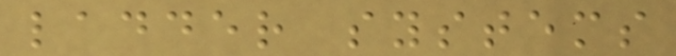ladder systems
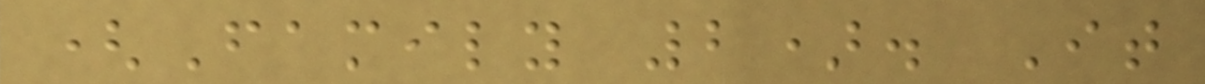(Family 2). It
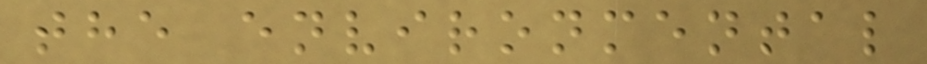the environmental
